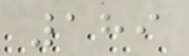189
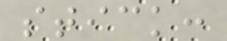stick:
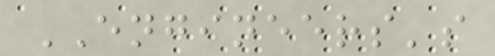ENGINEERS's
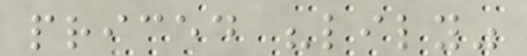priced "lily"
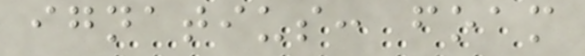ignatius: foam
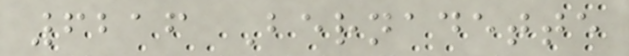6216 Bernadette
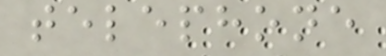telephone
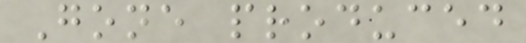Gone produced
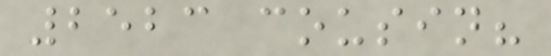2523 cousin?
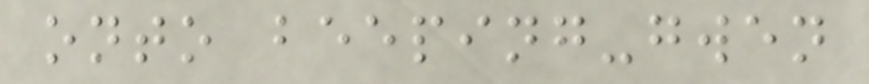onto beeping-gwen
